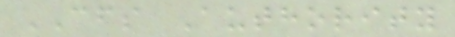CFS Authority
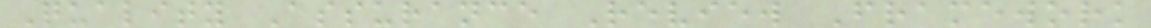Quality Assurance Review Framework
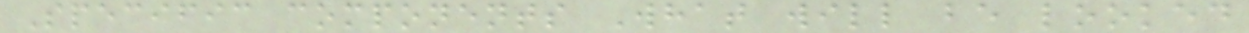Specific components What will be looked
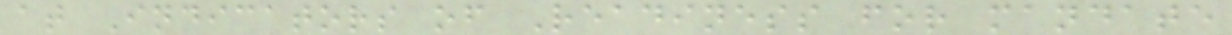at Indicators of Readiness for mandate
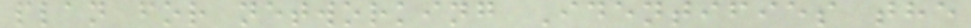plan for networking Identifies the
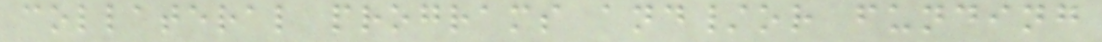collateral programs and/or funding
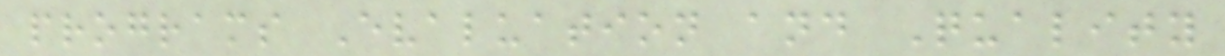programs Evaluation and Quality
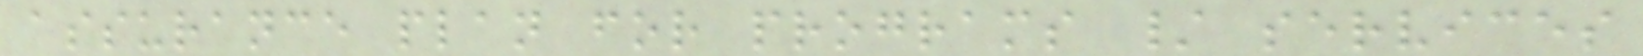assurance plan for programs / services
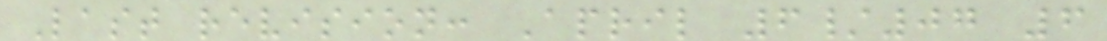Last revision: April 6/07 6
